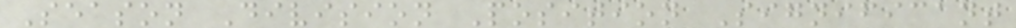Season Division Position Significant
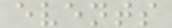events
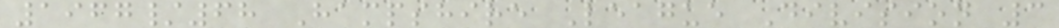1967/68 Hampshire League Division 3
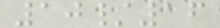10/16
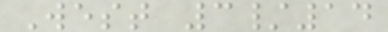West 3/14
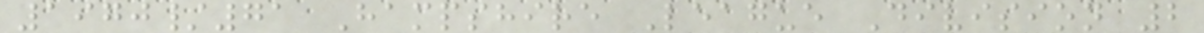1970/71 Hampshire League Division 2
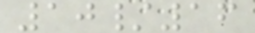10/16
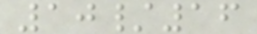10/16
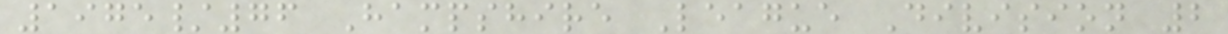1975/76 Hampshire League Division 2
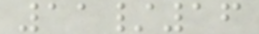11/16
